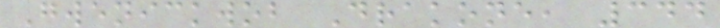Gwenickwob Drakone, 344
